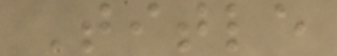Title
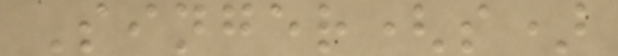Singer(s)
